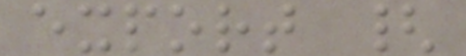export {
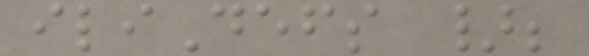iliDefs };
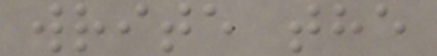write the
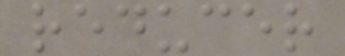reducer
